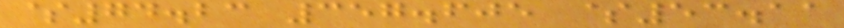$74.23 357.605 $53.11
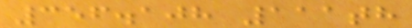356.108 111th
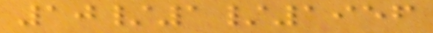10/1/1956
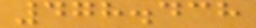478.438
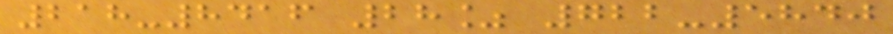218-8416 28% 722-5840
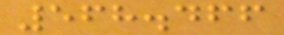568.466
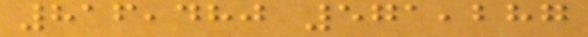816,480 571,287
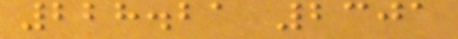228.21 2301
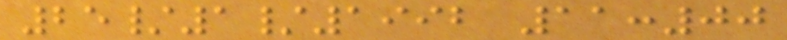25/1/1992 11:00
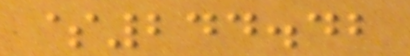$244.42
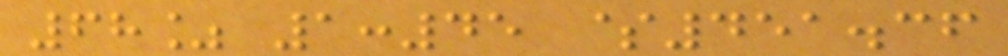68% 1:45 $451.36
